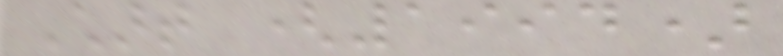Chart (1994)
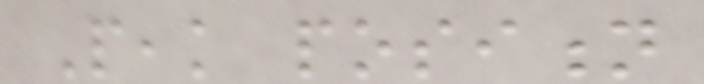Peak position
